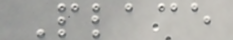Place
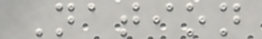Nation
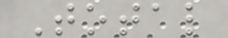Total
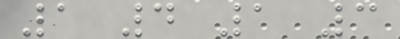1 4 1 3
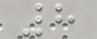8
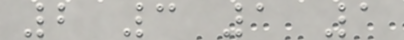2 3 1 1
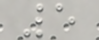5
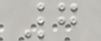7
